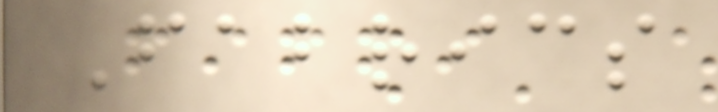Fabrics
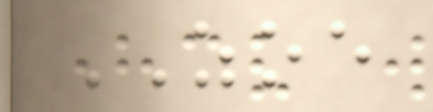ZOE
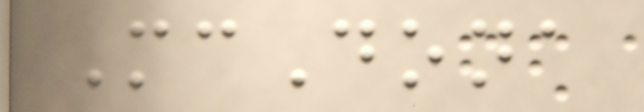McDona
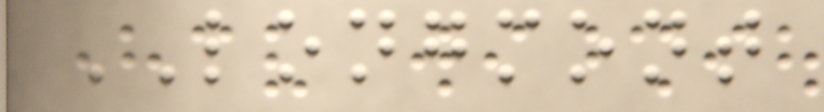LONGMONT
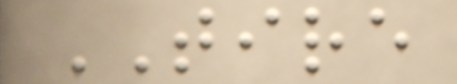TIRE
